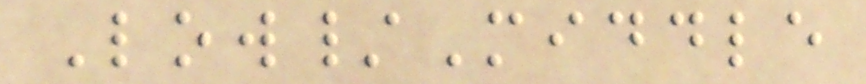Low/Middle
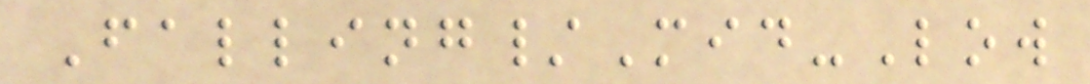Falling/Mid-Low
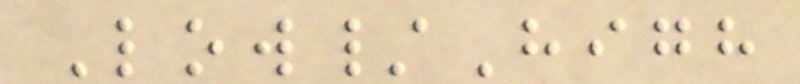Low/High
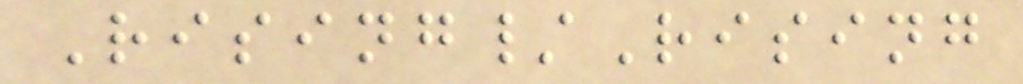Rising/Rising
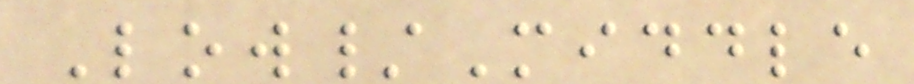Low/Middle
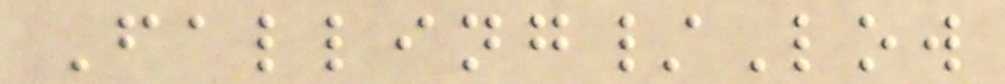Falling/Low
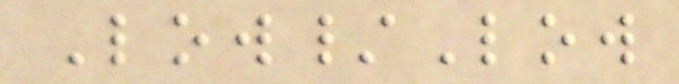Low/Low
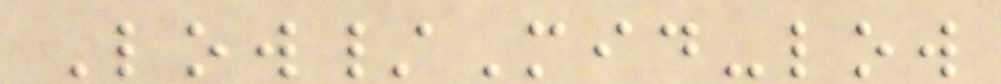Low/Mid-low
